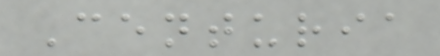Centuria
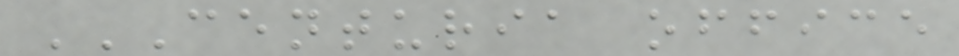CENTURIA OFFICE
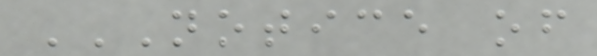NOTICE OF
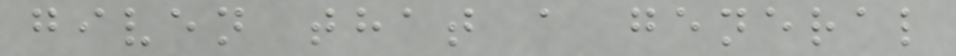given that a general
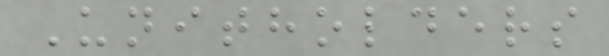Unitholders
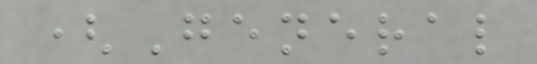(General
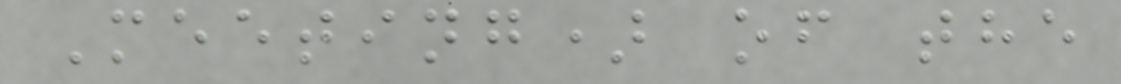Meeting) of the
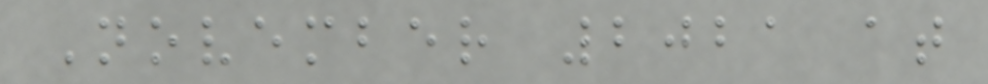November 2021 at
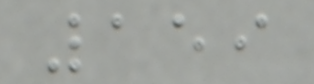159
